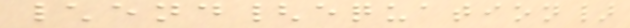\end{equation}
